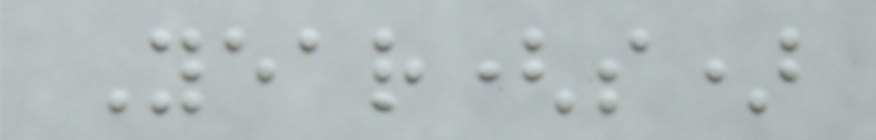Year(s)
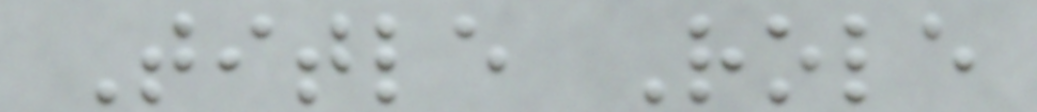Title Role
